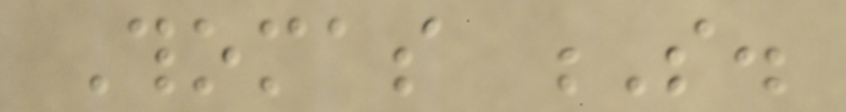Thomas S.
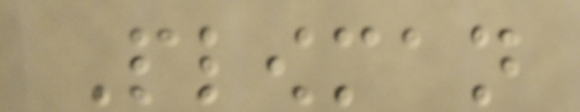Plowman
